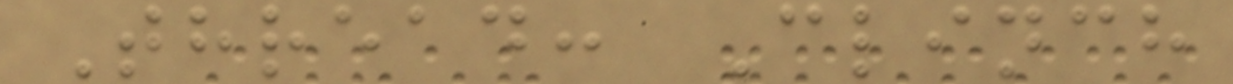Thread: Clinch
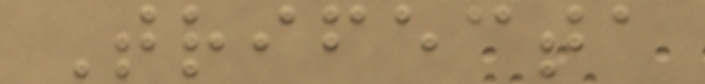Trifecta
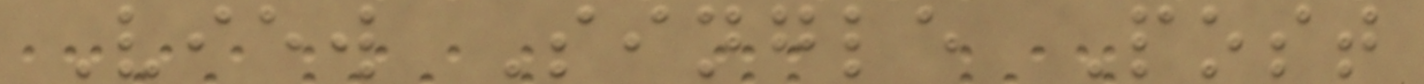View Single Post
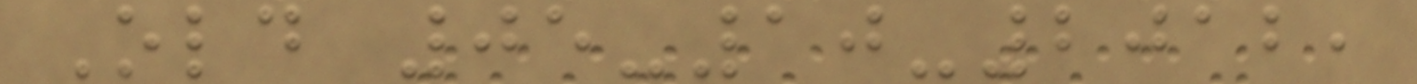Old 05-10-2012,
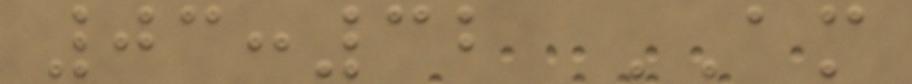03:32 AM
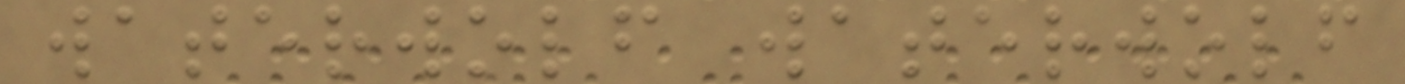waterwolf waterwolf
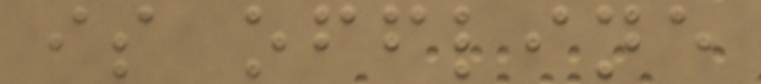is offline
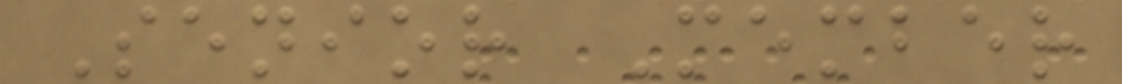Senior Member
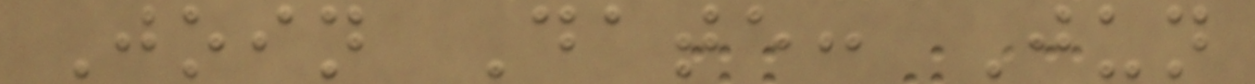Join Date: Jun
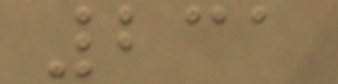231
